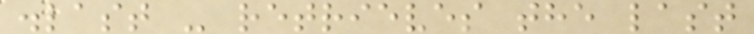.last - retrieves the last
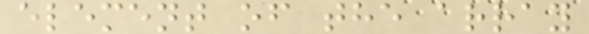element of the array
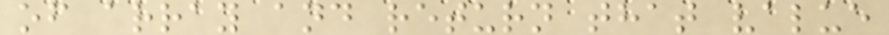of array and return that value
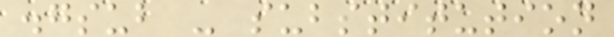.gsub - substitution
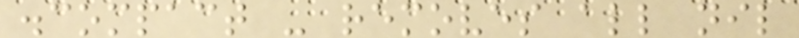.compact - removes all nil
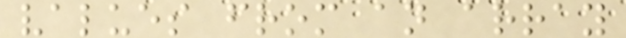values from an array
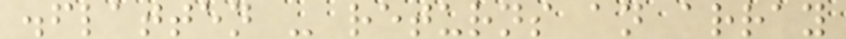.flatten - returns an array
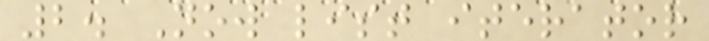2. Now list iterator
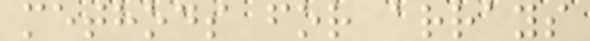methods for arrays
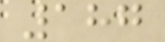187
